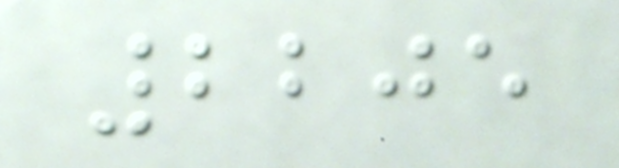2205
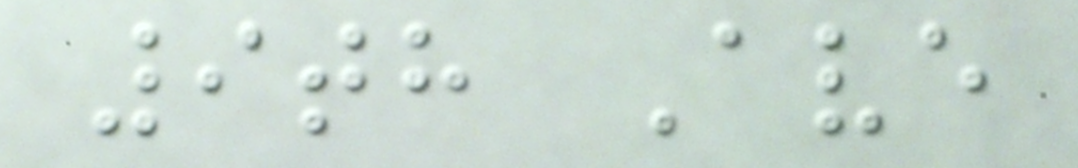9th Ave
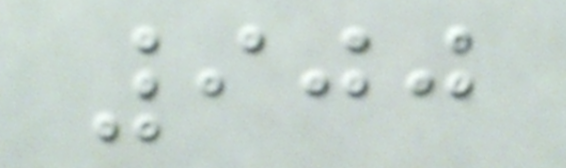900
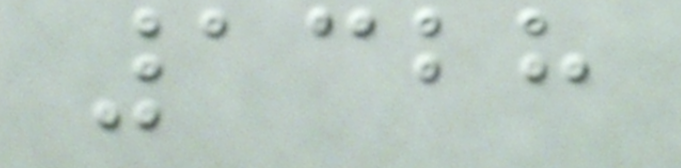1328
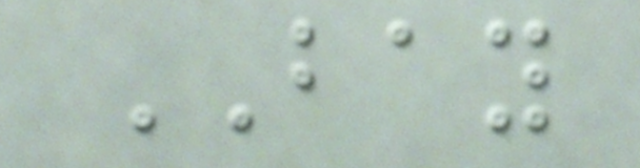BAY
